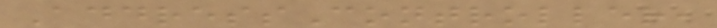AddressController,
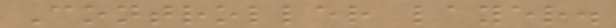Controller layer.
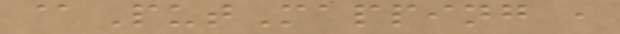@PutMapping ,
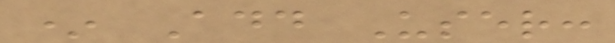* Add User:
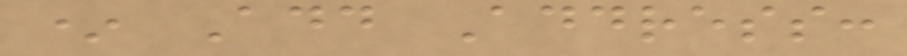* Add Address:
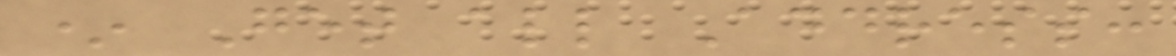* Get all Address:
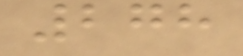278
